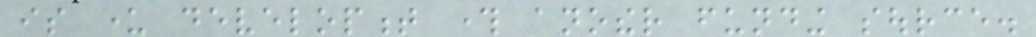is under development through another funding source.
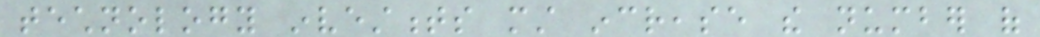technology investments must increase the number of
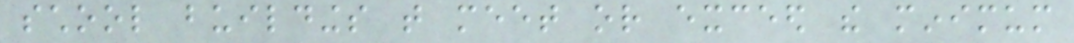school buildings that meet or exceed the minimum
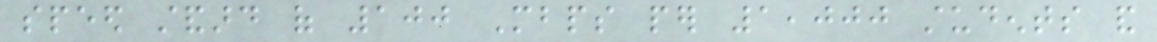speed standard of 100 Mbps per 1,000 students and
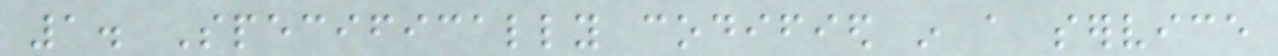1. Specifically codified in a service
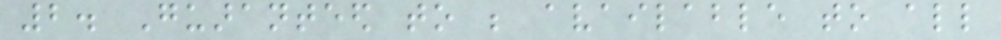2. Guaranteed to be available to all
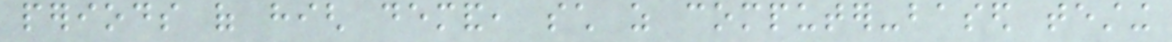periods of high demand, such as computer-based testing
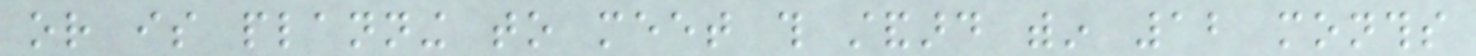or is planning to meet this standard within 12 months
